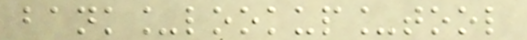bank_lookup_tool
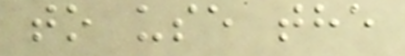to use the
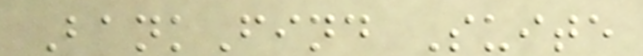BankFind Suite
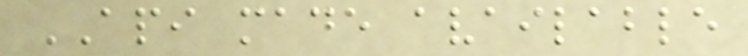API made available
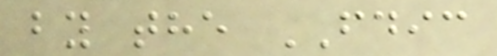by the FDIC
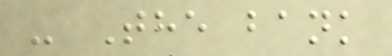- The bank
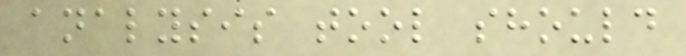analysis tool should
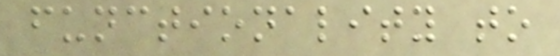functionality to
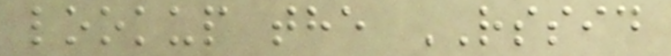lookup the RSSID
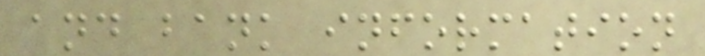and bank information
